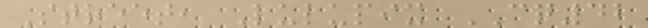Street, Lulupix CQ42
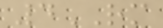4RM
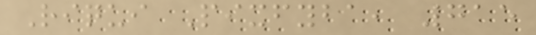Riqui Pixfyba, 715
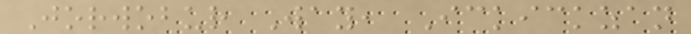Jorwobur Way, Ickickzan
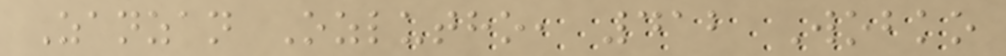Zanzan Ozlutho, 412 Wobko
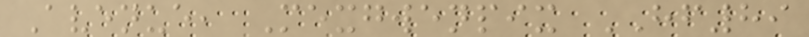Avenue, Mexgwenpix HF89
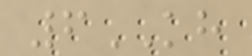6KH
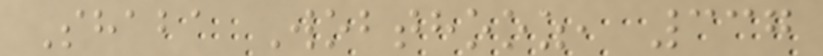Shaba Wobthooz, 337
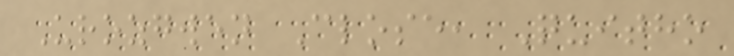Urozgwen Close, Quitho
